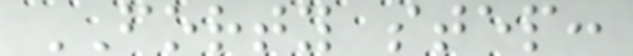FORTY step:
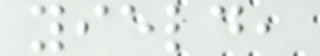yield,
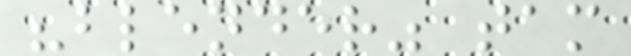"blender" tam
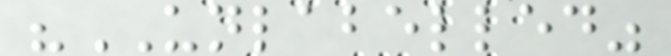"UNLABELLED"
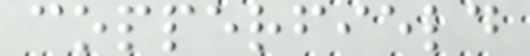copperfield
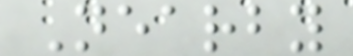Nearby
